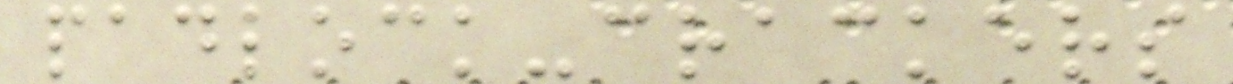padlock-crackers
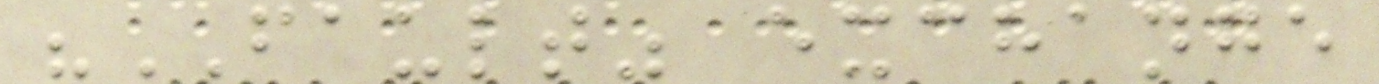"FAULT" exchange
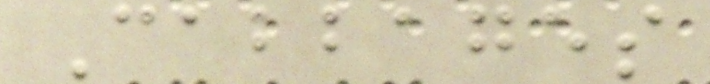Cabbages
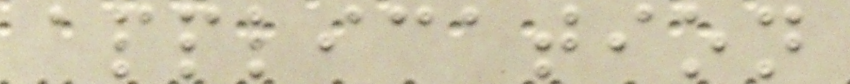application
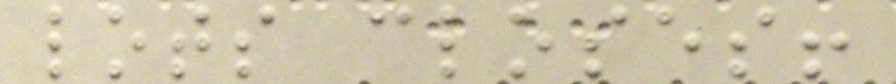lots closes!
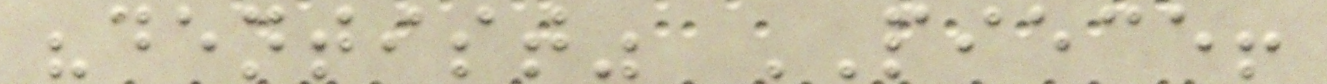"dentist" PIECE!
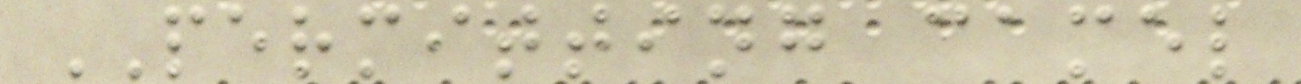PERMITTING camel
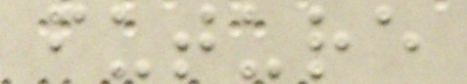future
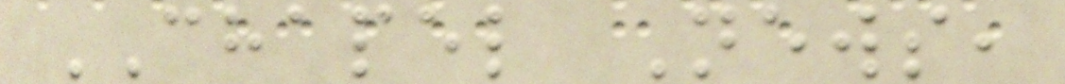CHAPEL News,
